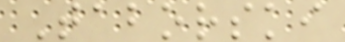Taborski
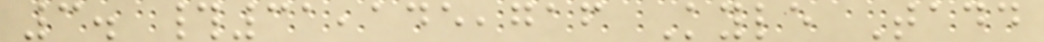3. #31,145,716 Kyle Tadd
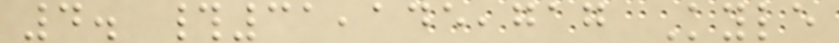4. #31,145,717 Kyle
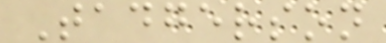Tadgerson
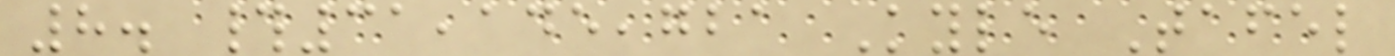8. #31,145,721 Kyle Tafel
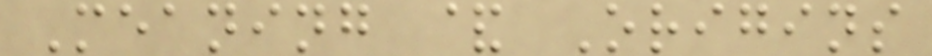Meaning & Origins
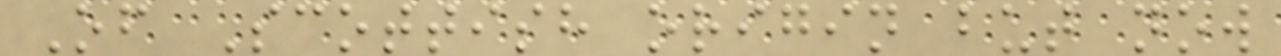Of Scottish origin but now
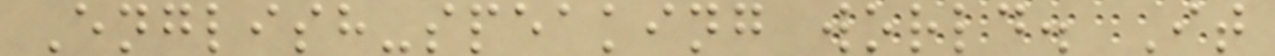English-speaking world. It
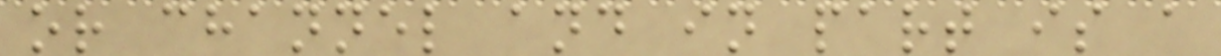or channel and in part is a
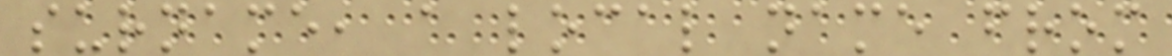surname, a local name from
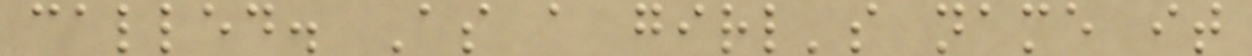called. As a girl's name it
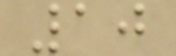10
